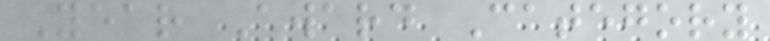Year Award Category
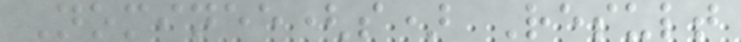Nominee(s) Result
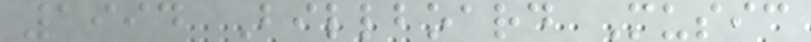1994 Billboard Music
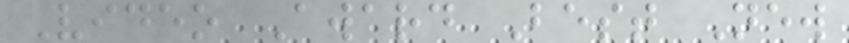Video Award Best New
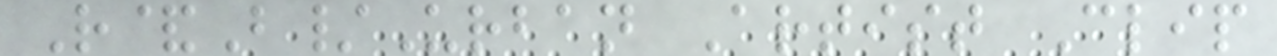R&B/Urban Artist Clip
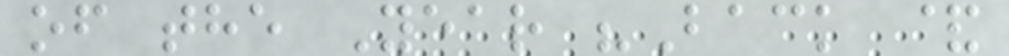of the Year "Back &
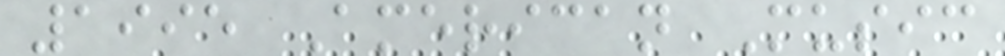1995 American Music
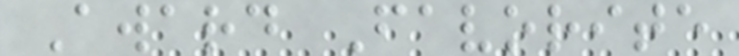Award Favorite
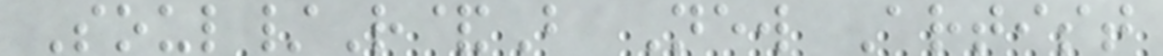Soul/R&B New Artist
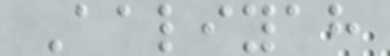Aaliyah
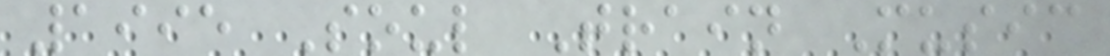1995 Soul Train Music
